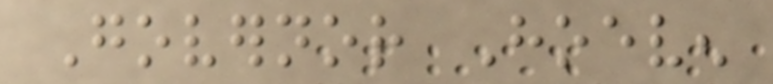Governor Hoeven
